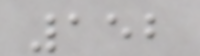152
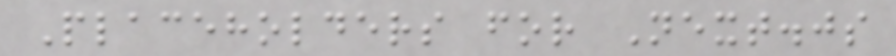Placeholders for Next.js
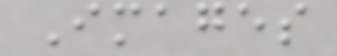Images
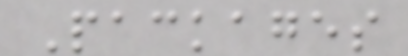Packages
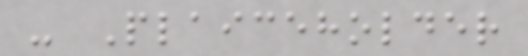- Plaiceholder
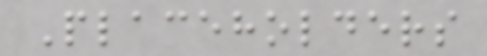Placeholders
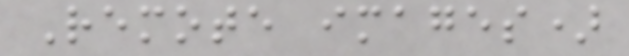Remote images)
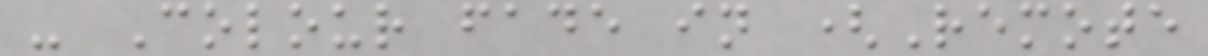- Colour fade in (Remote
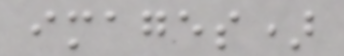images)
